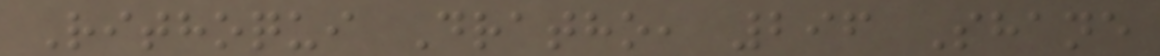Rithoqui Dratho, 296 Shane
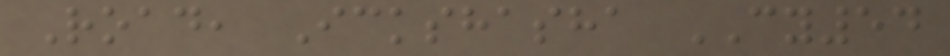Road, Ickshasha CY54
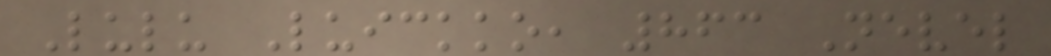Lulu Luickko, 863 Nevel
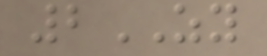2ZY
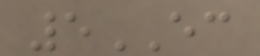5EC
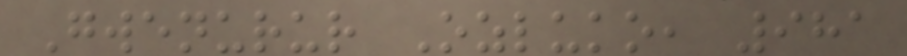Gwenurur Ozluko, 981
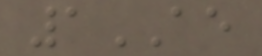1AE
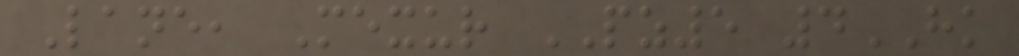Lane, Mexur PZ5 4HK
